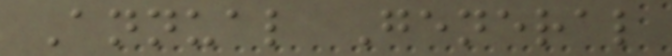Annual General
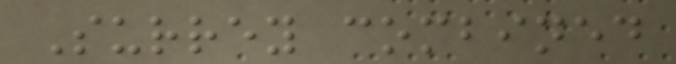Surrey combined
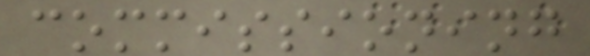commissioning
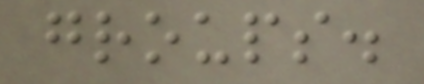groups.
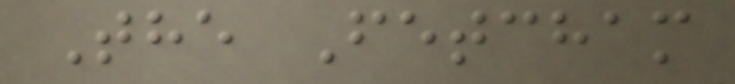The Fetcham
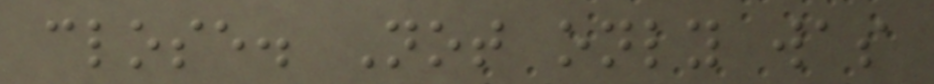close. Not only was
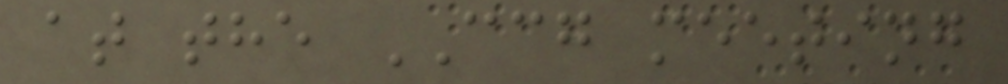at the CCG meeting
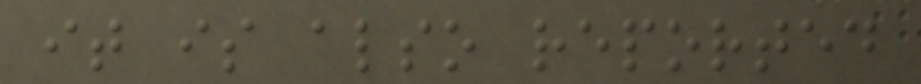it is also reported
